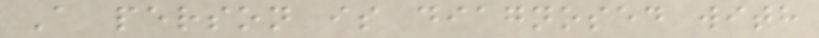A person is diagnosed with
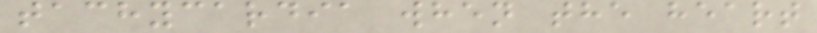tachycardia when the heart
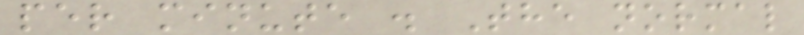per minute . The normal
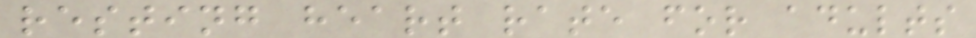resting heart rate for adults
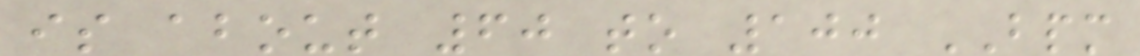is about 60 to 100 BPM
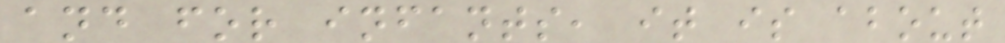and for infants, it is about
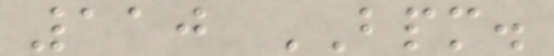110 BPM.
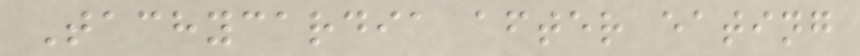Tachycardia after eating
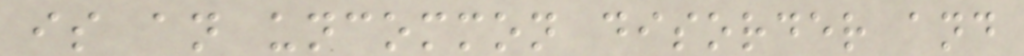is an uncommon disorder and
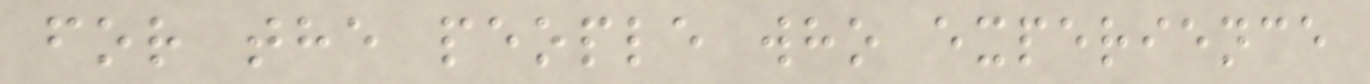for the people who experience
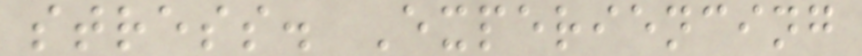stress. Experiencing
